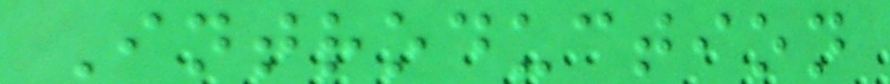Introduction
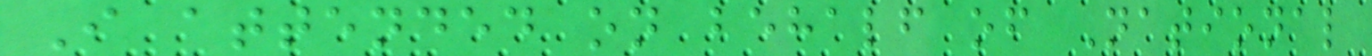I attended on behalf of National
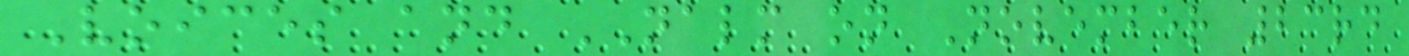Voices and NALM on November 23rd
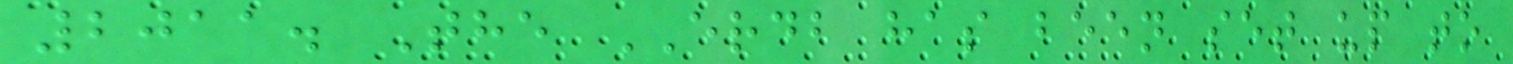2011. The ERDB has been set up to
